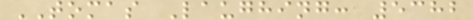TOMAS Laughing: 5382
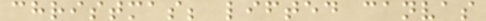christmas; lifted canvas
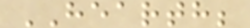HEARTH;
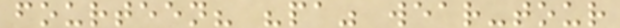fourteen? "pa" wear-tour
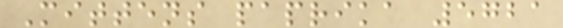Mittens paprika 5721
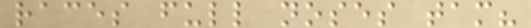races full noses tam?
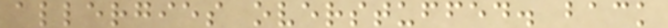allergies overstuffed. back
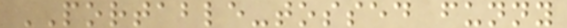PORTABLE-tossed funny
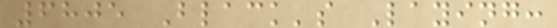6805 Black's Laying:
